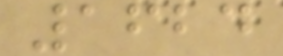1624
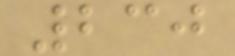230
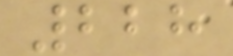228
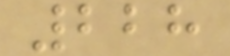228
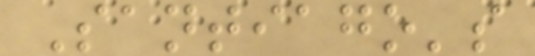Santiago's
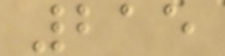215
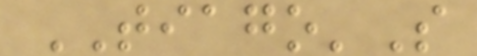TIAGO'S
